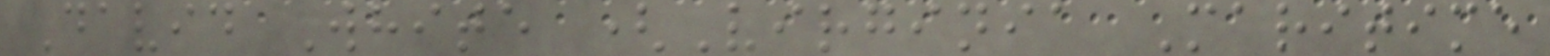David White (Virginia Maritime
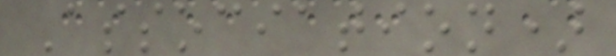Association)
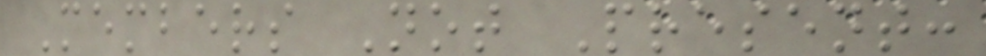Members Not Present:
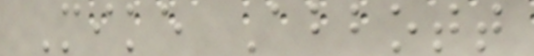Mike Abbott
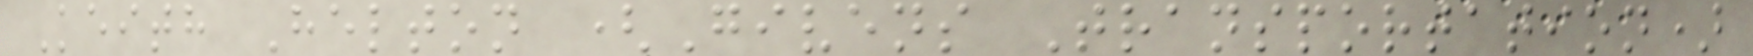Keith Helton (Givens Transportation)
